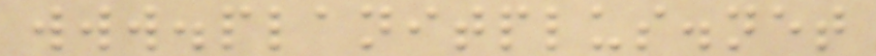www.planitplus.net
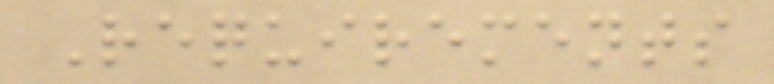Requirements
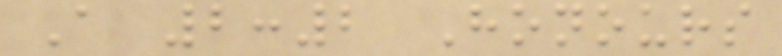A 2:2 Honours
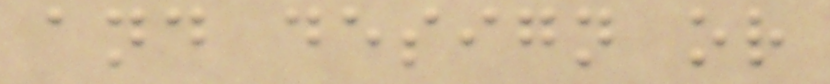and design or
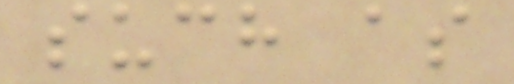such as
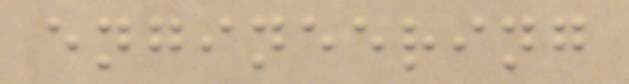engineering
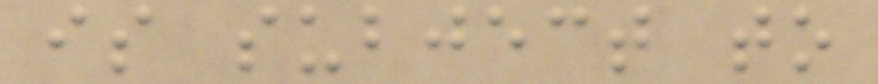is subject to
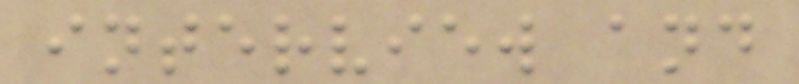interview and
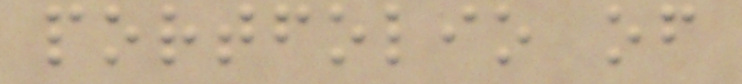portfolio of
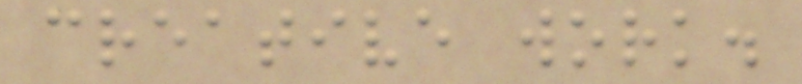creative work.
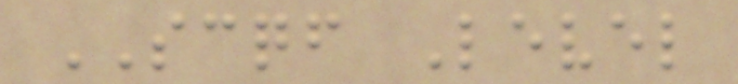SCQF Level
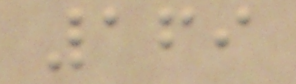169
